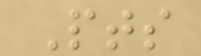Pts
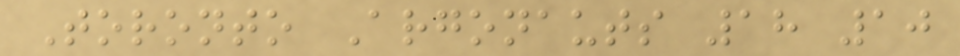Toronto Argonauts 18 10
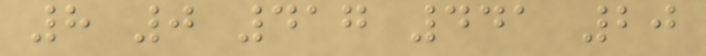8 0 417 441 20
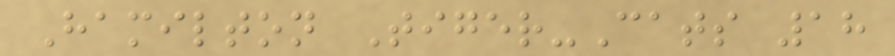Hamilton Tiger-Cats 18
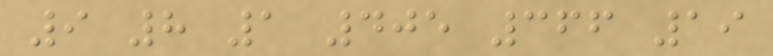9 8 1 405 366 19
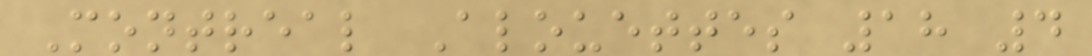Montreal Alouettes 18 4
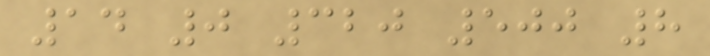14 0 320 500 8
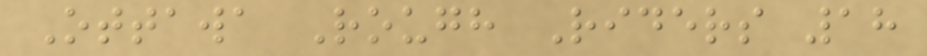Ottawa Rough Riders 18
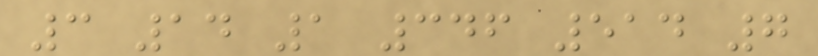3 14 1 346 514 7
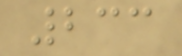233
